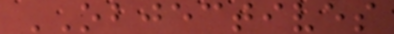OBJECTIVES
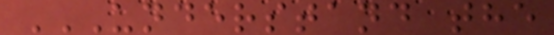UNDERSTAND THE
